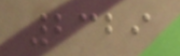2329
